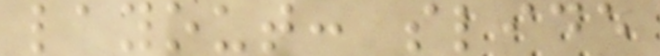layout: slide
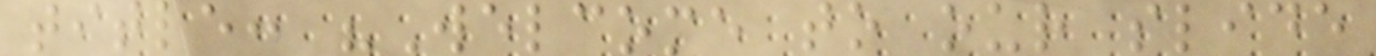title: "Welcome to our slide
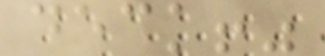deck!"
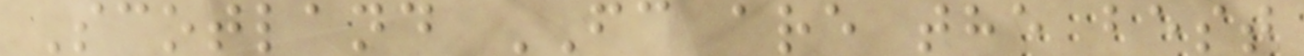Scotland FC are the best
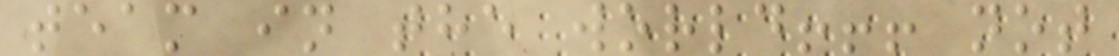team in the world!!! not
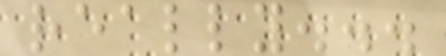really...
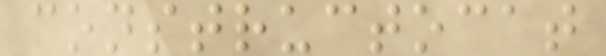constructocat
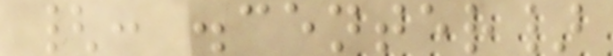{: .center}
